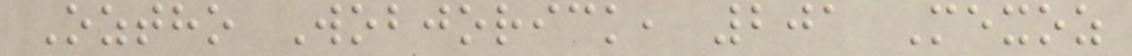Oztho Wobjorick, 201 Mexoz
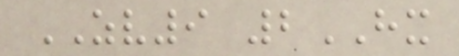ZV9 2HX
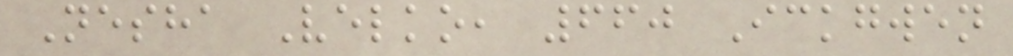Nesha Velko, 660 Ickgwen
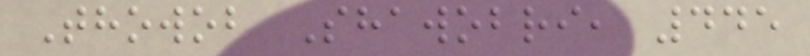Thowob Shawobri, 445
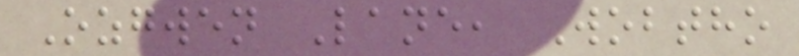Ozgwen Lane, Wobtho
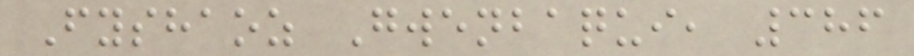Fyshaoz Gwenbaqui, 386
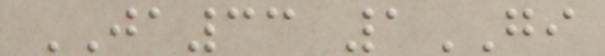JA33 1GI
